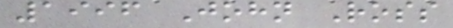1996 John Ross
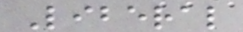Liberal
